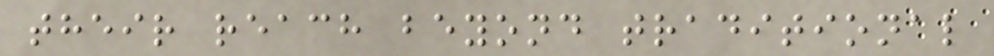their reach beyond traditional
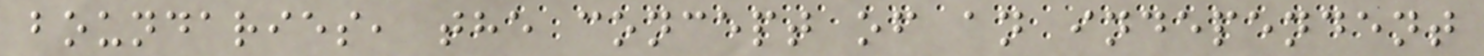boundaries, the concept of an independent
